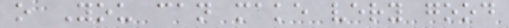o You can make very good
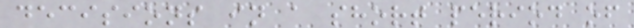decisions in a short period of
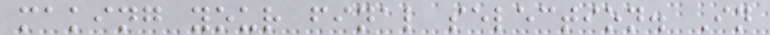making your final selection. In
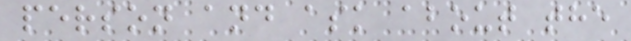person and ask about the
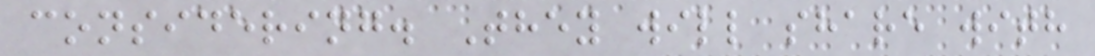considering. They will share with
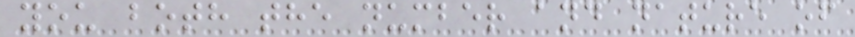you both the number and nature of
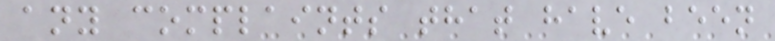any complaints that have been
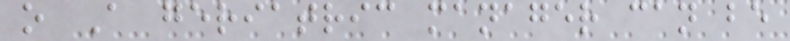o A geriatric manager can be
